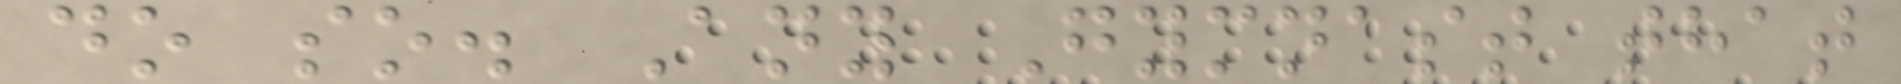do so. Any Gymnast that
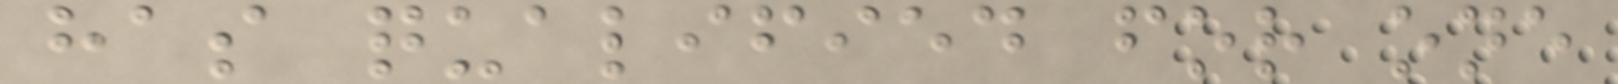has qualified for one
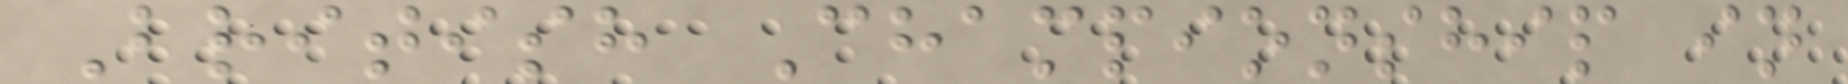British Championship in
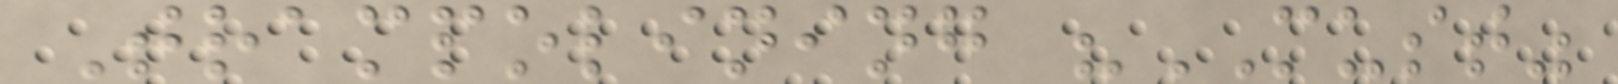Trampolining "MUST"
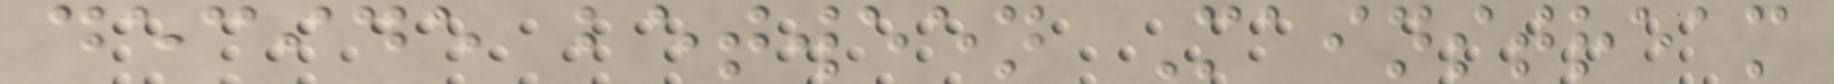decide between Mainstream
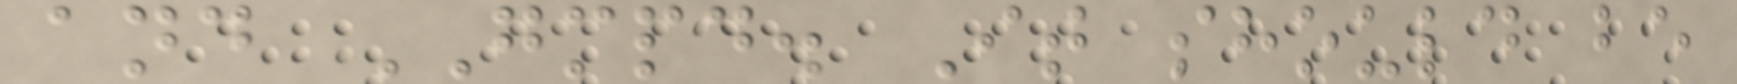and GMPD. It should be
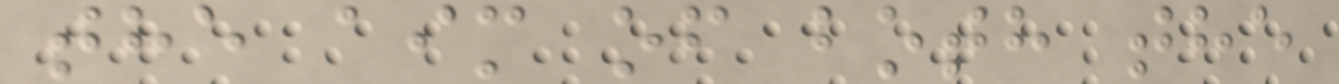the aim of both the
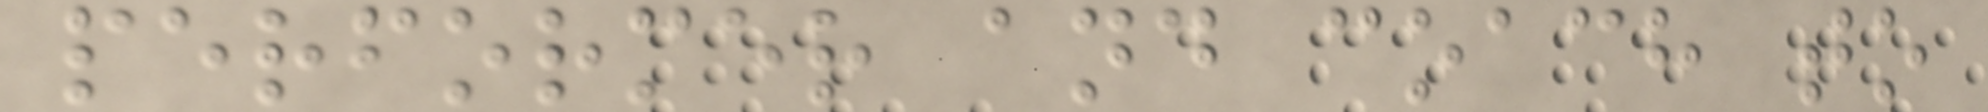performer and coach to
